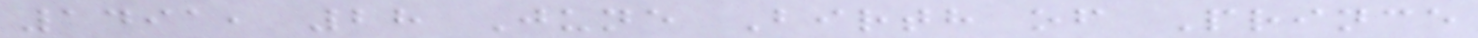1491, 28 June Birth of Prince
